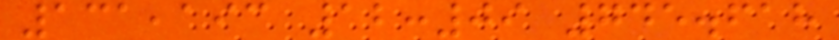131,193 12:09 745.618
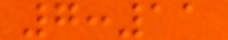7:11
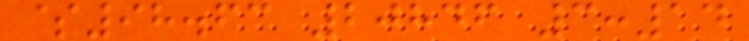$98.63 20846 3:14
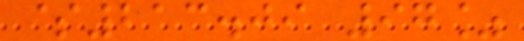$213.09 97%
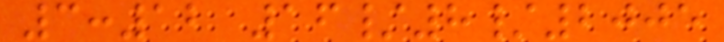3:12 16/8/2005
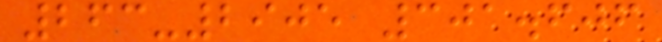263-2905 301.606
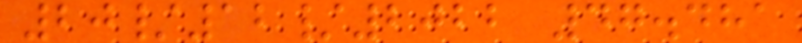20/12/2022 47.481
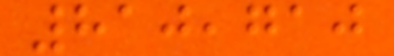810,710
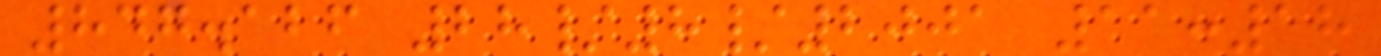847.126 28/8/2001 11:18
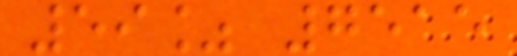59% 7515
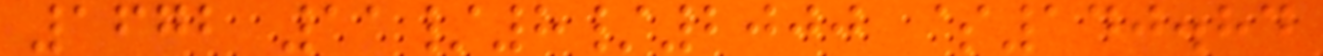1672 11/8/2000 $140.84
